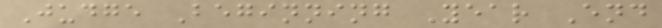Judge Beginning Year End
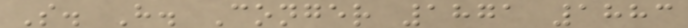S. H. Conger 1871 1883
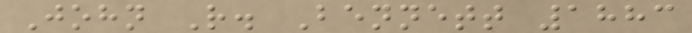John R. Bennett 1883
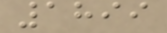1899
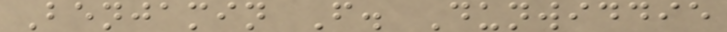Benjamin F. Dunwiddie
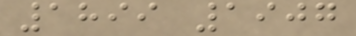1899 1907
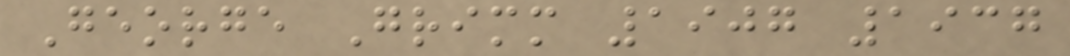George Grimm 1907 1937
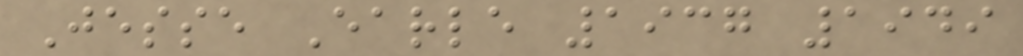Jesse Earle 1937 1949
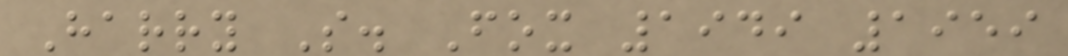Harry S. Fox 1949 1959
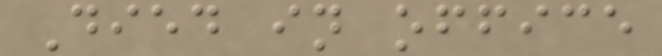Died in office
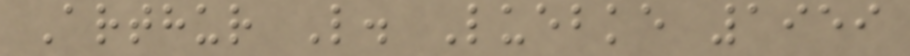Arthur L. Luebke 1959
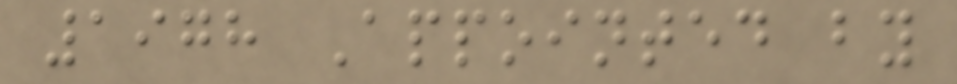1978 Appointed by
